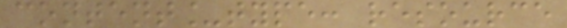content_type: resource
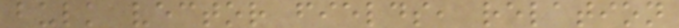bulk vector fields, relation
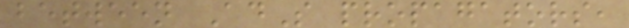between AdS propagators,
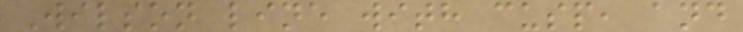Wilson line with cusp, and
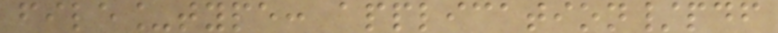file_type: application/pdf
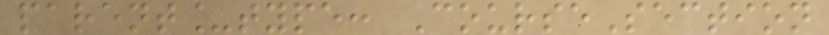parent_type: CourseSection
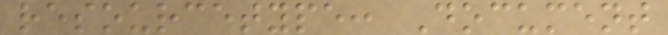resourcetype: Document
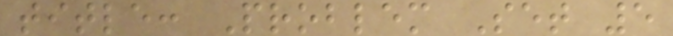title: Problem Set 5
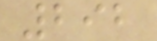292
